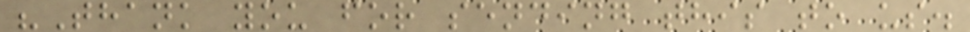"Thank you for sending this to us.
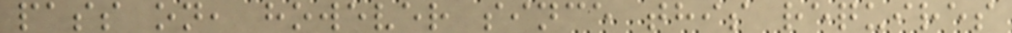pass on, however since this requires
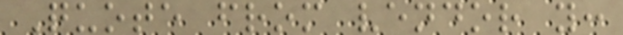Quote from vendor y:
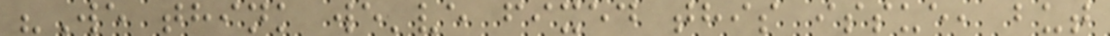"We think we've fixed this issue, but
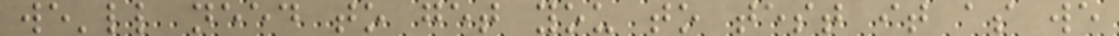we'll need to get you to test it as we
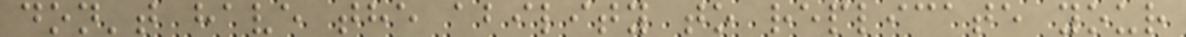don't have the ability to replicate your
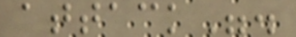attack".
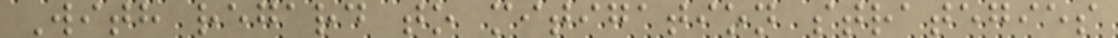With regard to mitigation strategies
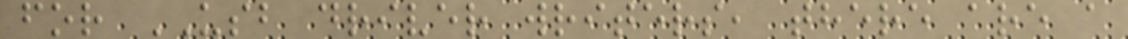for USB driver writers, there are a
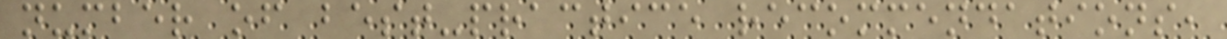number of best-practice recommendations,
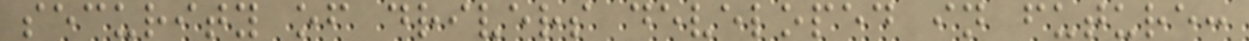security of drivers developed in future:
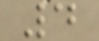4
